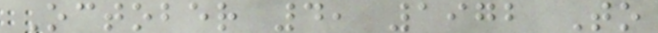October 4, 1972 To
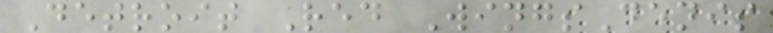Detroit Red WingsDenis
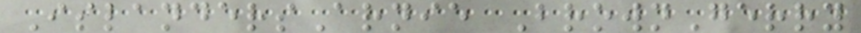IslandersArnie BrownGerry
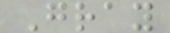Gray
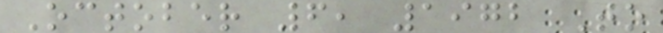October 6, 1972 To
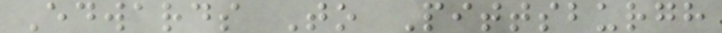Edwards To Pittsburgh
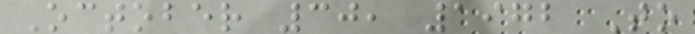October 30, 1972 To
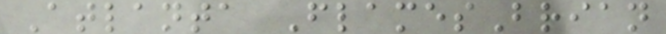Atlanta FlamesBrian
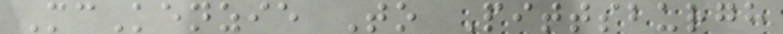McKenzie To Pittsburgh
